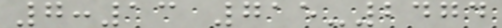7:13 715-2474
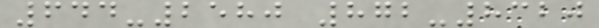644-2580 872-8320
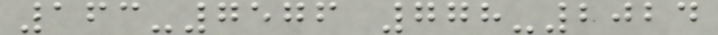163-7576 778-2024
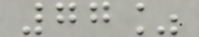77%
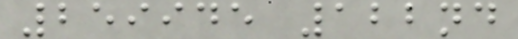259945 122nd
